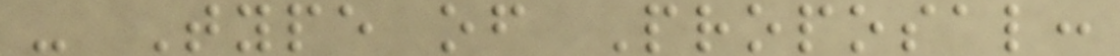- Type of Proposal:
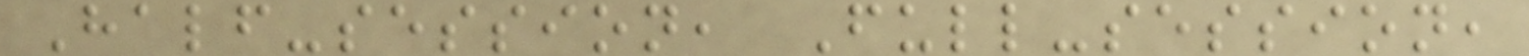Half-session, Full-session,
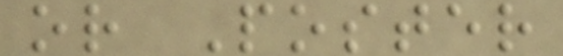or Poster
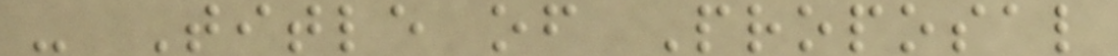- Title of Proposal
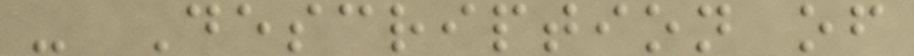- Description of
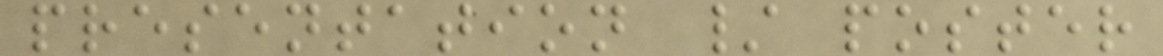presentation / poster
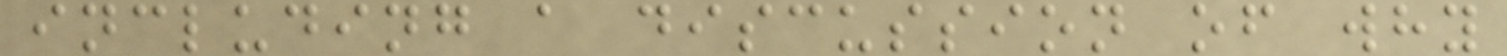including a discussion of why
